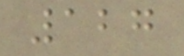127
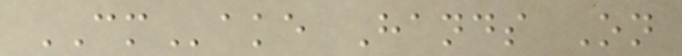CMake Hands On
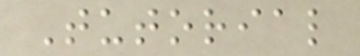Tutorial
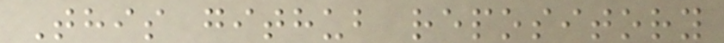This github repository
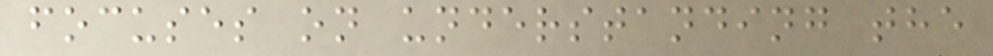focuses on understanding the
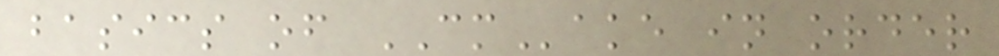basics of CMake in order
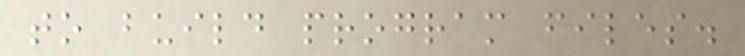to build program files.
